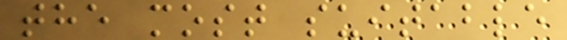the most suitable
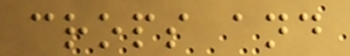crops and
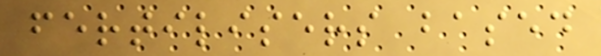fertilisers based
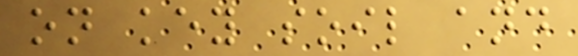on key soil and
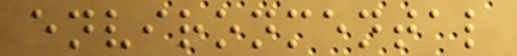environmental
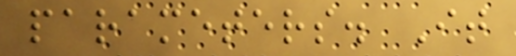parameters. It
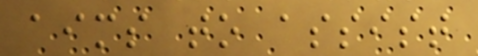aims to assist
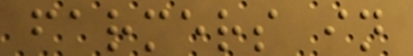farmers in
